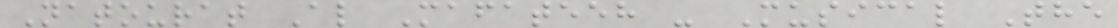Natourat Al Mafateeh - Musical The
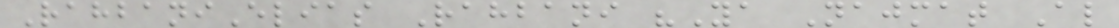RahbaniElias Rahbani "Ya Najmat Al
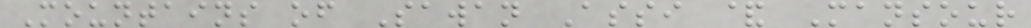Mountains of Sawan Assi & Mansour
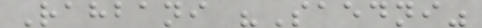Rahbani "Saedni"
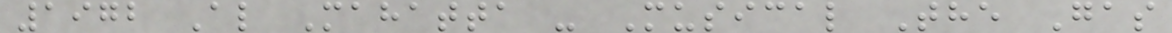1972 Al Mahatta - Musical The Gas
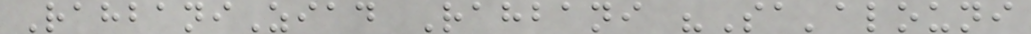RahbaniZiad Rahbani "Sa'alouni
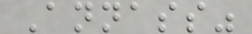Annass"
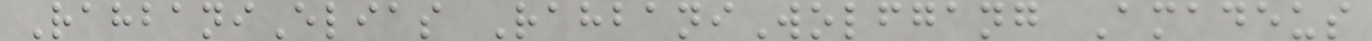RahbaniElias RahbaniWolfgang Amadeus
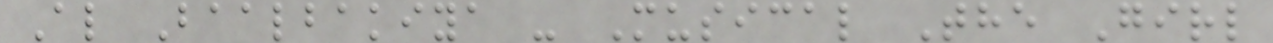Al Baalbakiya - Musical The Girl
